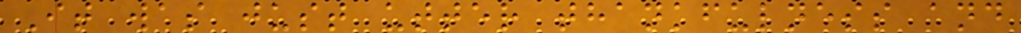It was just utter thankfulness and
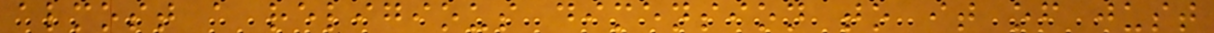almost a religious dimension to it of just
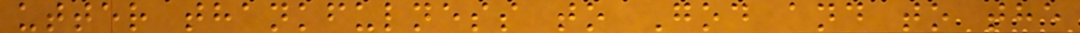utter thankfulness to God and to the
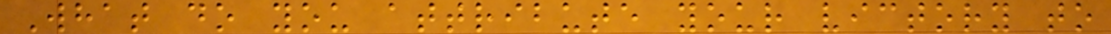What do you attribute your victory to
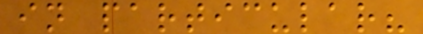in particular?
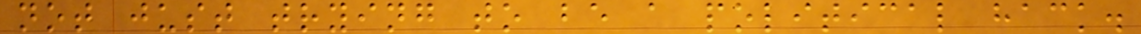not just trying to be a political hack.
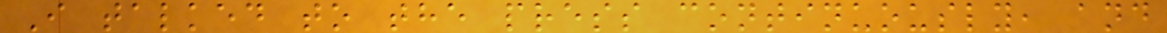I talked to the press continuously, and
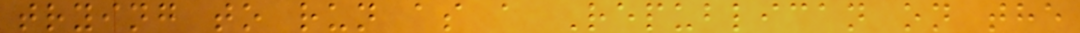trying to run as a Republican on the
